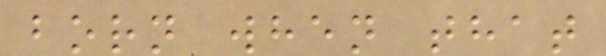born when that
